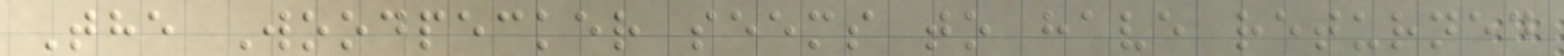The Woodpecker seems to have returned
